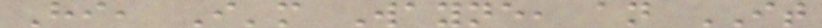Hi, I'm Wayne, an IT
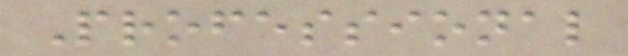Professional
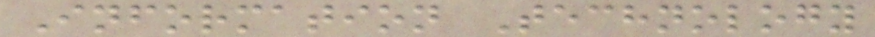Information Technology
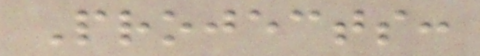Projects:
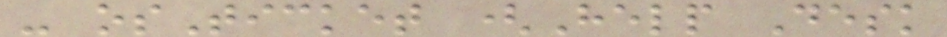- osTicket (Help Desk
